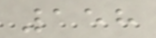158
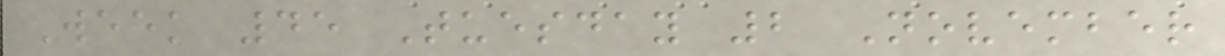Week 45 Tuesday 2 November
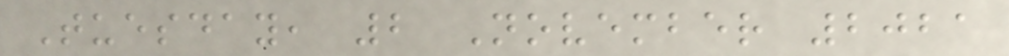Tuesday, 2 November 2021
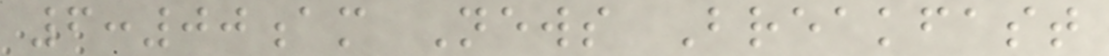6:00am News Breakfast
